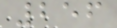256
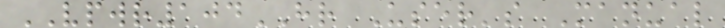VPWR104HR User's Manual
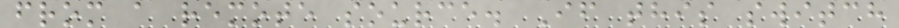from a remote source. If this switch
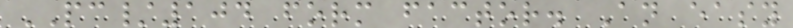PC/104 form factor. An easy
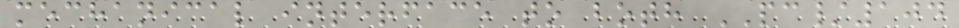mechanical interface to both PC/104
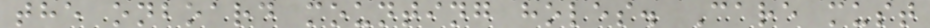the onboard mounting holes. Care must
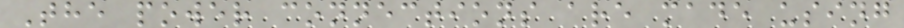The power connections are made using
